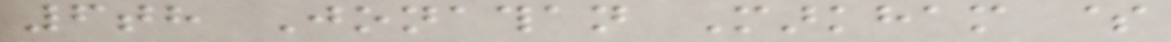6th Jonathan Markham $
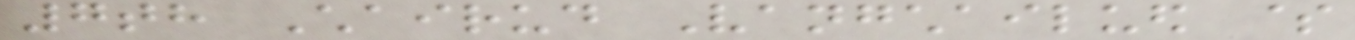7th Chairud Vangchailued $
